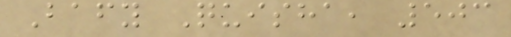Bafy Quisha, 503
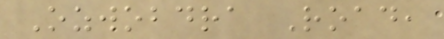Ozwobdra Road,
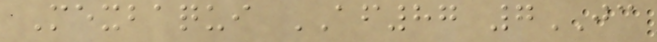Mexbaqui AF87 7JC
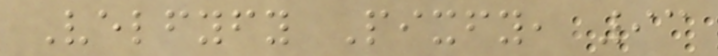Velfyfy Pixfy, 93
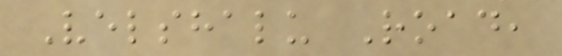Velshalu Road,
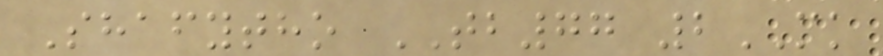Shafytho TB77 2MK
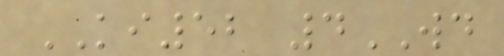KI52 4WD
